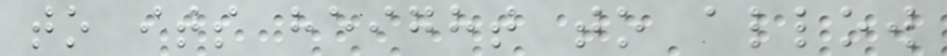to its height to allow
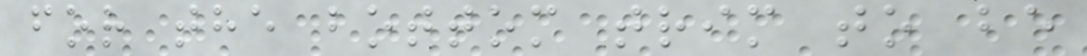for the bottom trim to be
